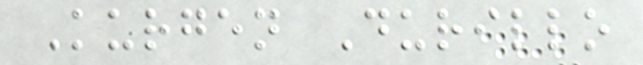Kurgen Durillo
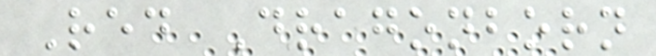Red Dragonborn
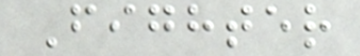Fighter
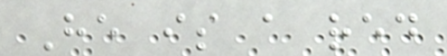He is a red
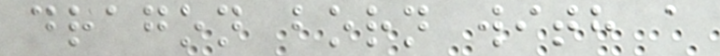dragon born with a
